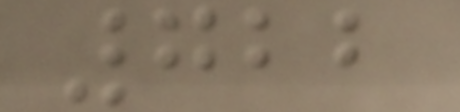722
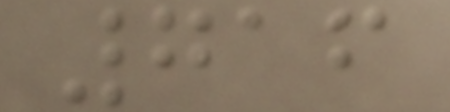716
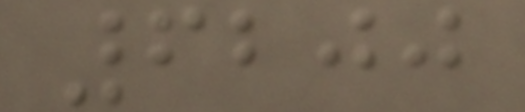6200
